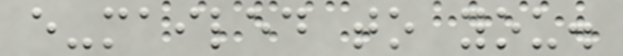e-mailed to you.
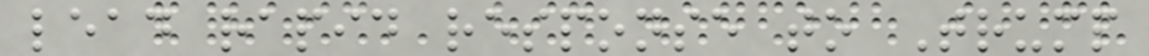lead rapid response to Trump
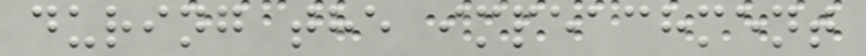during the impeachment
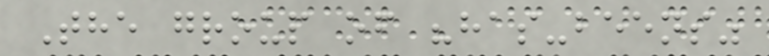The group of "has-beens"
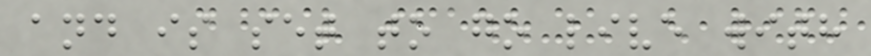and is set to go live with
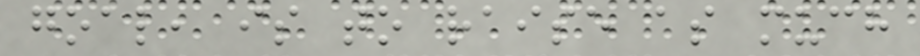goal, is to raise as much
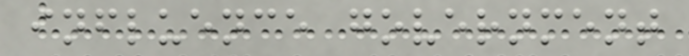influence government
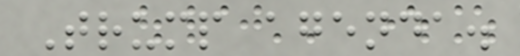Trump agenda.
